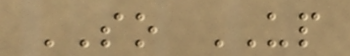SO UP
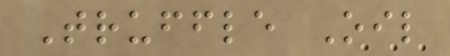Truffle Oil
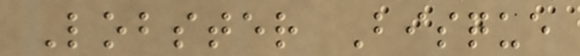Lobster Bisque
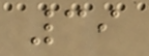39
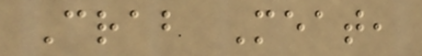Crab Meat,
